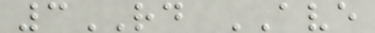3RD AVE
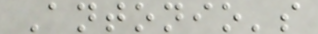Antonio's
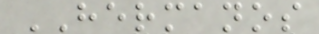HERMANOS
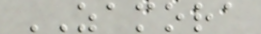ZAMORA
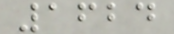1624
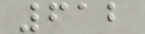612
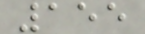155
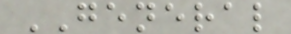GENERAL
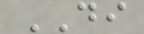DI
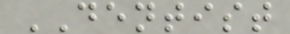DENTIST
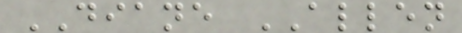DIANE ALLEN
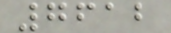7612
